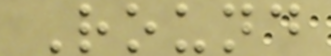Round
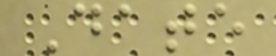Date
